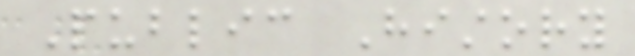Public History
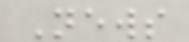News
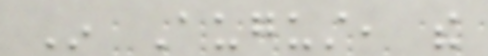In August, the
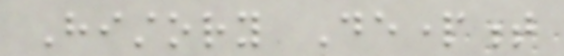History Department
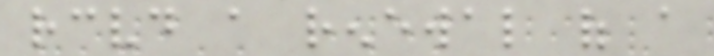received a renewal of a
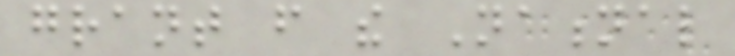grant from the National
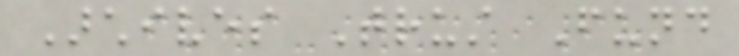Archives Trust Fund
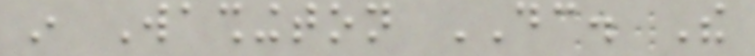in Washington DC. The
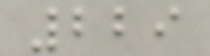229
